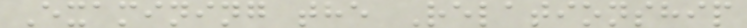Examining the Relationship
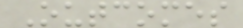Outcomes
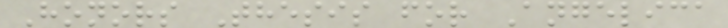Honors Thesis for Angelica
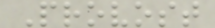Provost
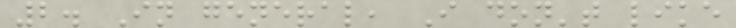2. In general, I don't like
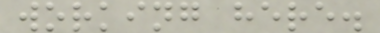working here.
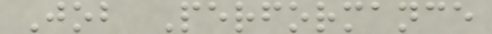Job Performance
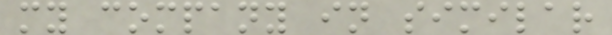my company in similar
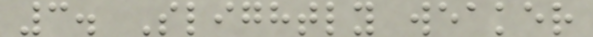3. Slightly weaker
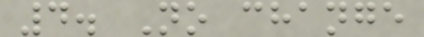4. No change
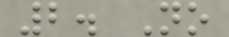2. No
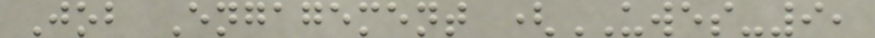Job Engagement (UWES-9,
